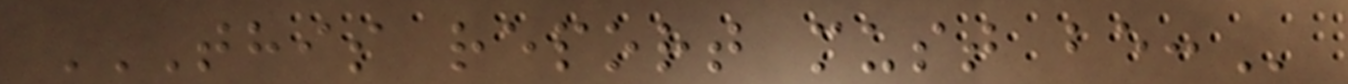THIS REPORT MUST BE:
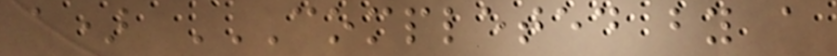a) COMPLETED BY A
